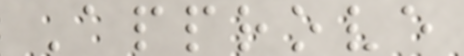Approve
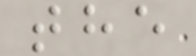the
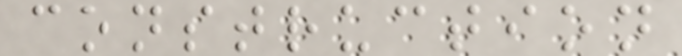construction
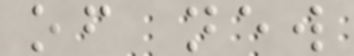of new
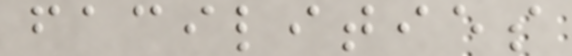facilities
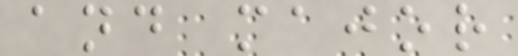and major
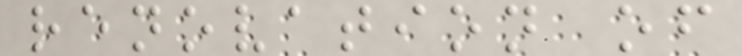renovation of
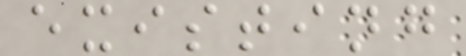existing
